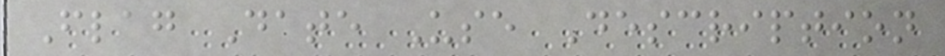Flag Date Use Description
